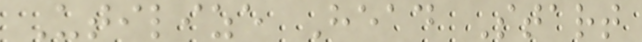Utilize Head Start
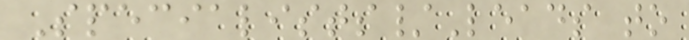Specialists/Leads to
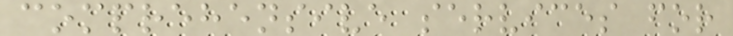comprehensive services for
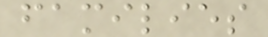families
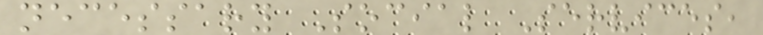necessary Social Services,
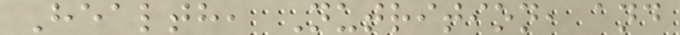Health, Nutrition, and
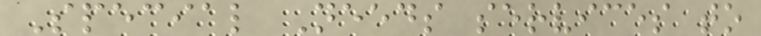Special Needs services to
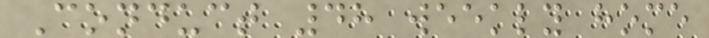Conduct 48 weekly home
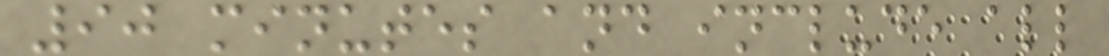90 minutes and include all
